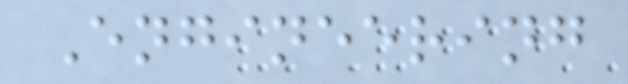Engineering
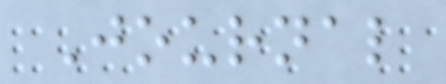Journal
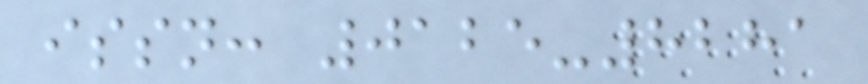issn: 0125-8281
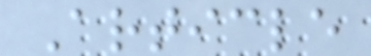Article
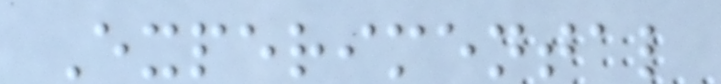Experimental
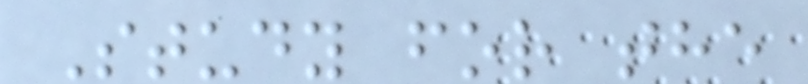Study for the
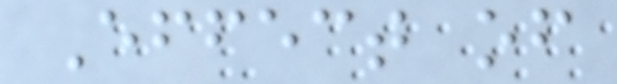Effect of
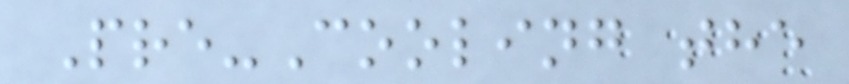Pre-Cooling the
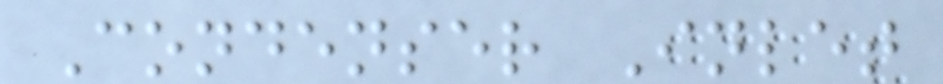Condenser Inlet
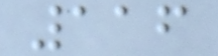116
